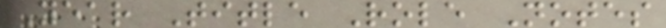Year Title Role Notes
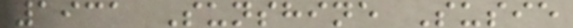1931 Sunshine Susie
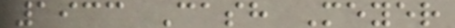1933 Cash Meyer
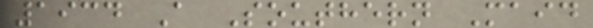1934 A Southern Maid
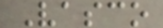Vasco
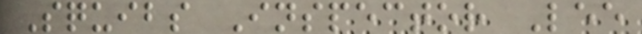Squibs Inspector Lee
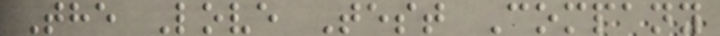The Love Test Company
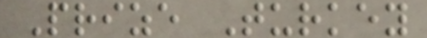Prize Turkey
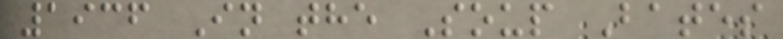1936 In the Soup Bates
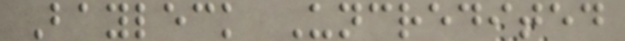Bayleck Uncredited
